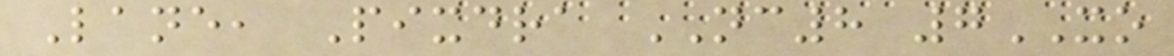Lane, Pixdra NC8 7XO
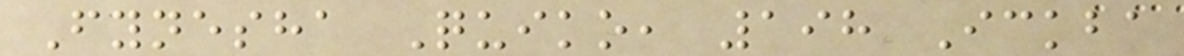Fynesha Quiko, 198 Ickba
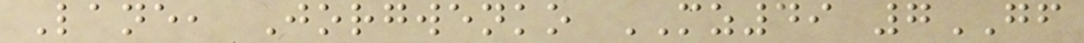Lane, Jorgwenko MZ49 7GF
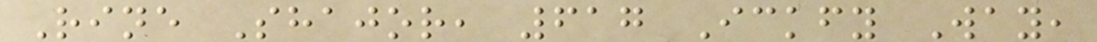Rine Shajor, 617 Ickfy Way,
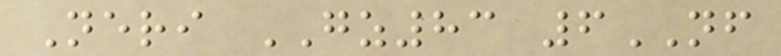Neri GZ83 6NF
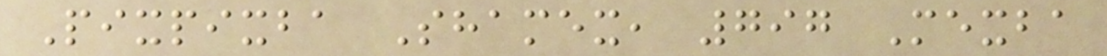Pixpixba Shamex, 797 Mexba
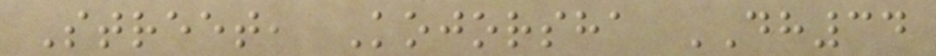Street, Kojorsha DH34
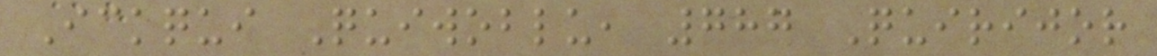Ickqui Quiwoblu, 787 Quirijor
